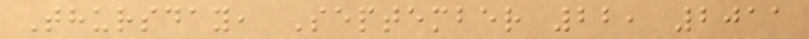Thursday, September 22, 2011
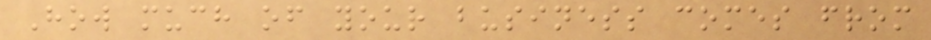How much of your business comes from
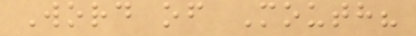Word of Mouth?
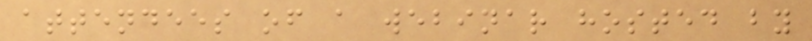attendees of a webinar hosted by
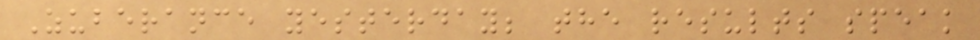Zuberance yesterday; the results speak
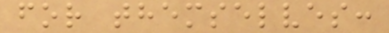for themselves:
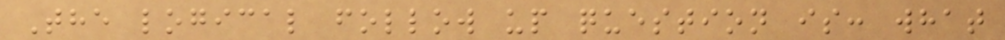The logical follow up question is: what
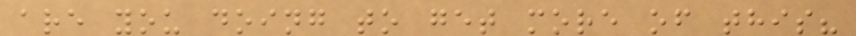are you doing to get more of this?
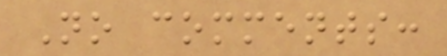No comments:
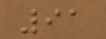91
